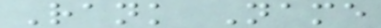Rank Name
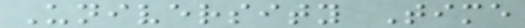University Time
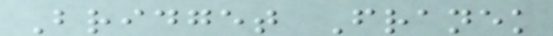Bridget Franek
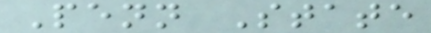Penn State
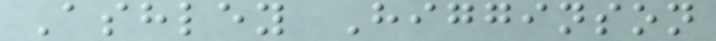Ashley Higginson
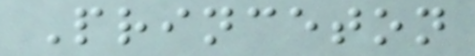Princeton
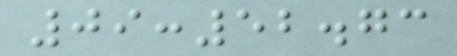09:52.73
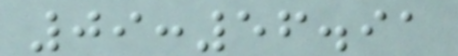09:56.91
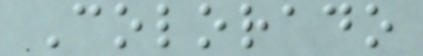Colorado
